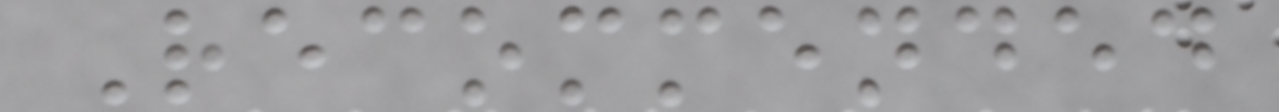Recommended
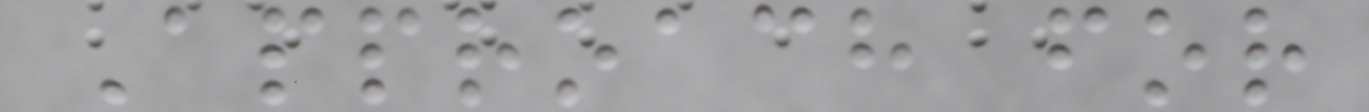Approach for
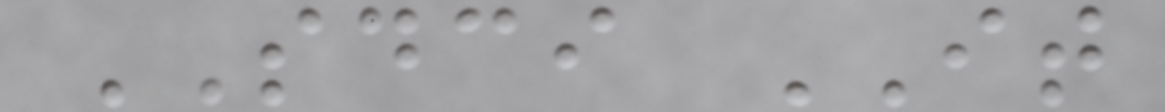SDCI IT
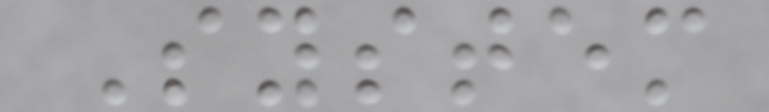System
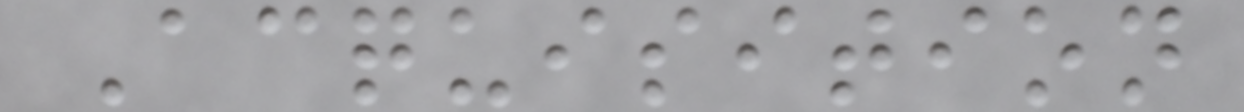Acquisition
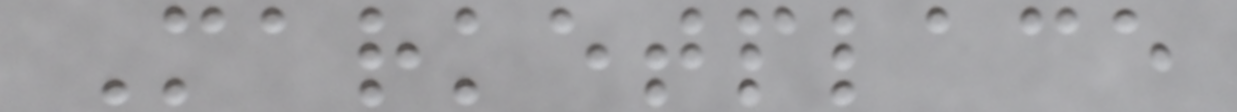Marketplace
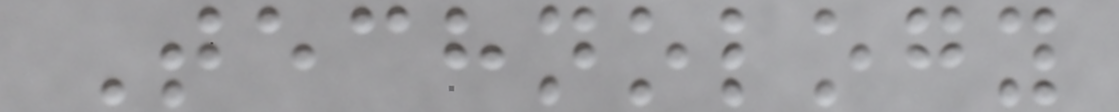Technology
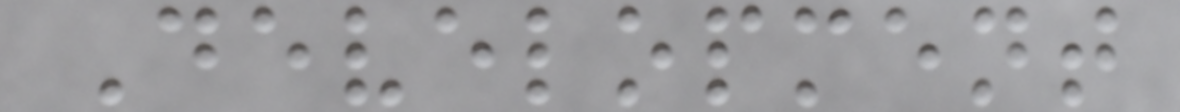Development
